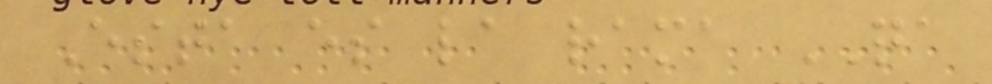Esta es la rama QA
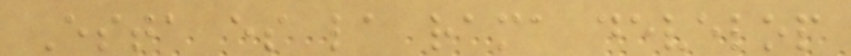Esta es la rama develop
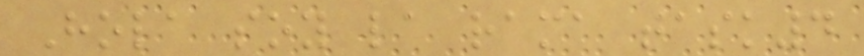Hola soy la rama task4
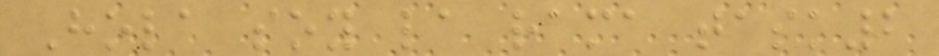Hola soy la rama task2
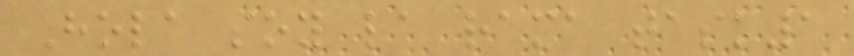Hola soy la rama task1
